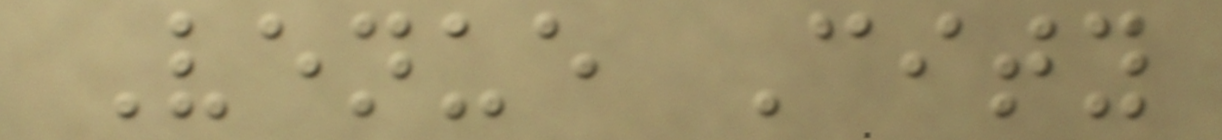Venue City
